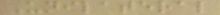Unilateral
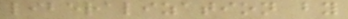liberalization by
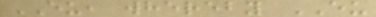EU, whereby EU
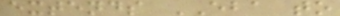extends EBA to
